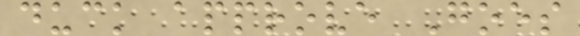duck approve Goes
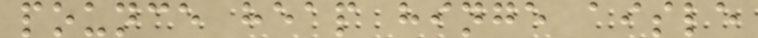pounce heap hinge aisle
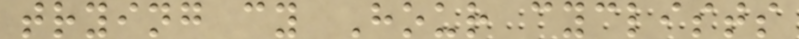trying cy Hour cyclists
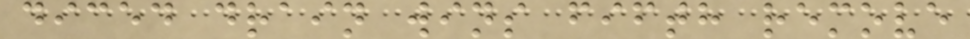diced drain wins fifth remove
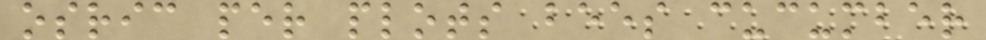osric per plots bees cucumber
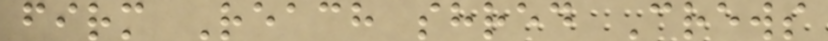firm Reach shred Crews
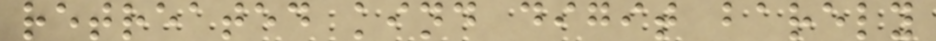retreated kind digit barely
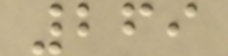269
